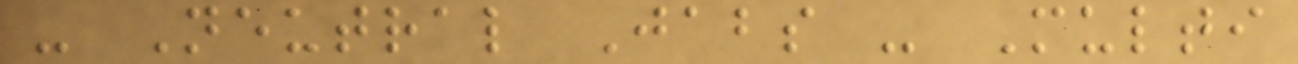- Neutral Jabs - Multi
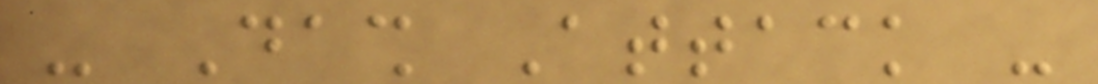- Dash Attack -
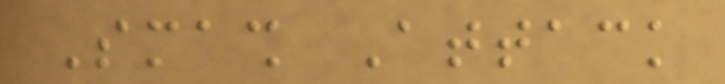Smash Attack
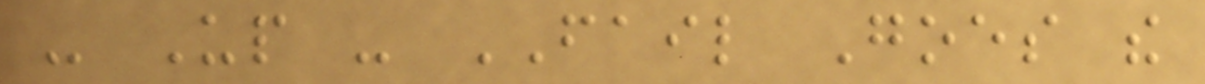- Up - FAIL Goes the
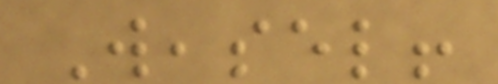Weasel!
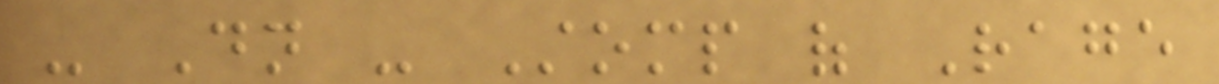- Dn - Stomp of Rage
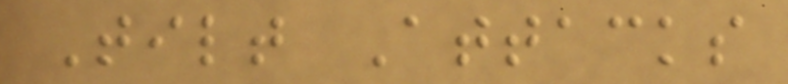Tilt Attacks
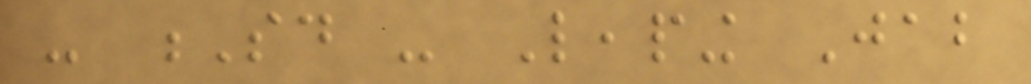- Sd - Leaping Jab
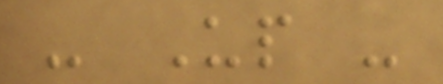- Up -
